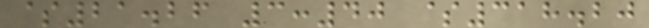$21.26 3:40 $318.20
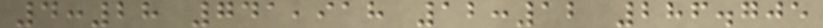4:28 741,918 12:12 286.705
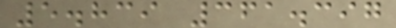5.839 361.397
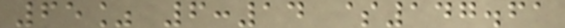65% 6:14 $147.61
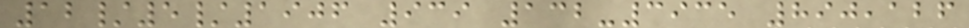12/5/1906 939 132-3935 890,126
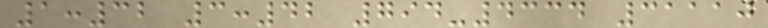1:32 3:42 794-4334 31110
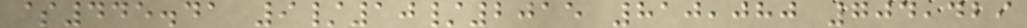$445.41 9/10/2015 810,080 704,429
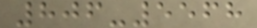806-5568
